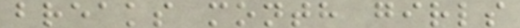breaks month girls
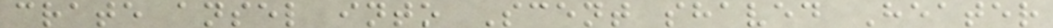crate ansel into Scent shaved Heater
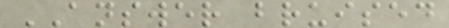ANSWER bruised
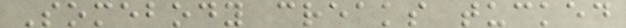Somebody creaks tucked
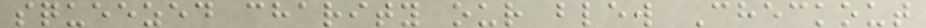squeezed charity our blew Checkout
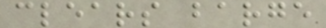clears barge
